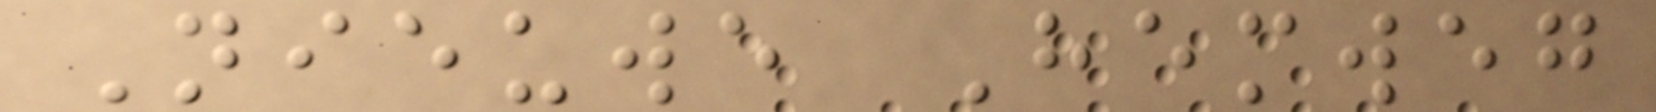Nieuwe Hemweg
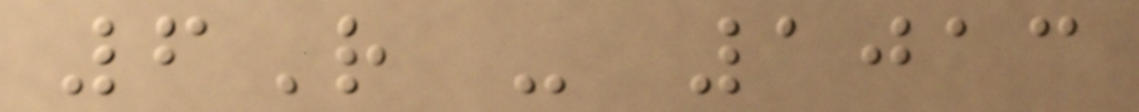6R - 1013
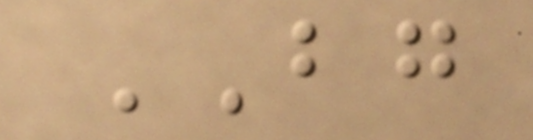BG
